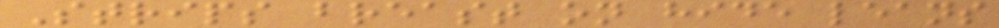Strips breast on hide leans
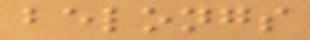belongs
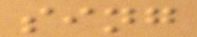sing
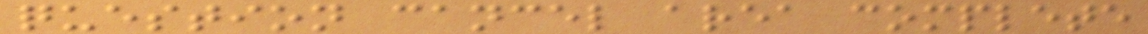question cancel area complete
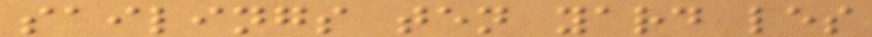sailings ten yard les
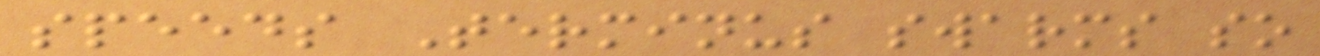speeds Terminus swarms so
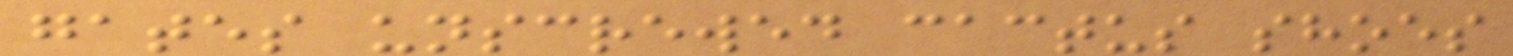gates unscrewed cactus shoes
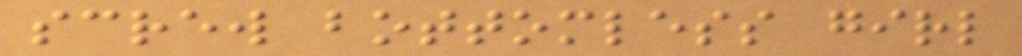screw bottomless girl
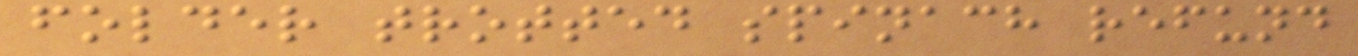folder trotted spinach refund
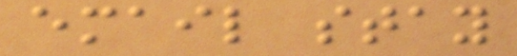email stay
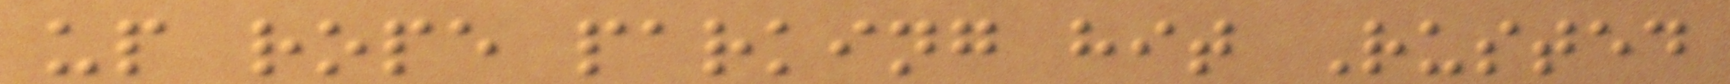up rope parking hit Rusted
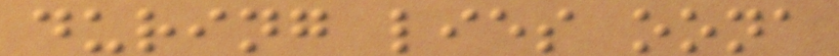during lies oona
